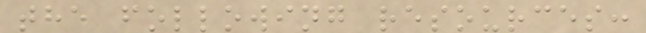the following resources:
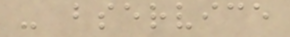- bservice
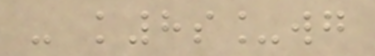- k8s_wg
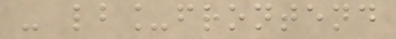- lb_frontend
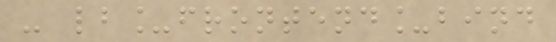- lb_frontend_bind
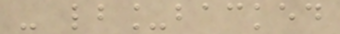- lb_backed
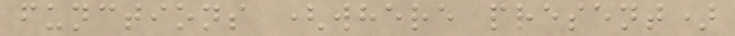functions (where present)
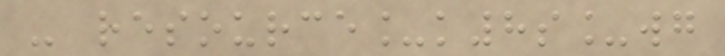- resource_k8s_wg
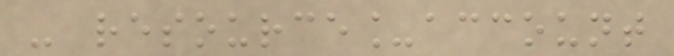- resource_account
